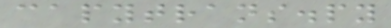capytrans.py
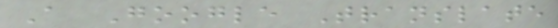A Google Translate
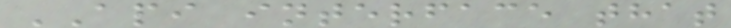API interface that
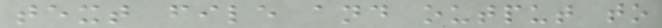text file and output to
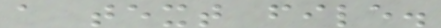a text file.
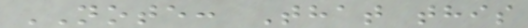NOTE: That this
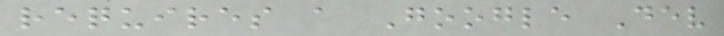requires a Google Dev
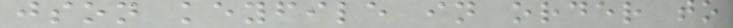json keyfile in order to
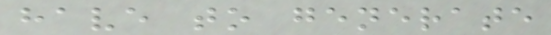have to generate
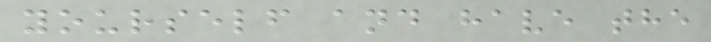yourself and have the
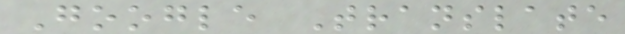Google Translate
